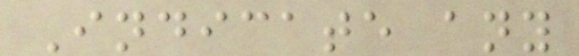Indicate any
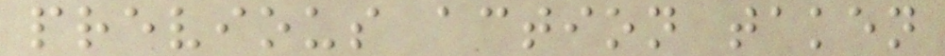previous action taken
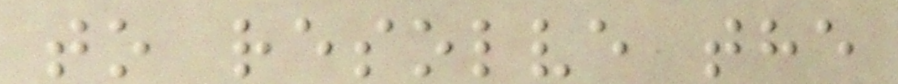to resolve the
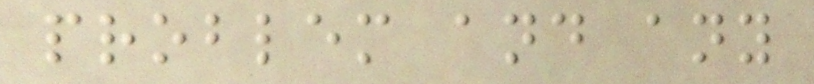problem and any
